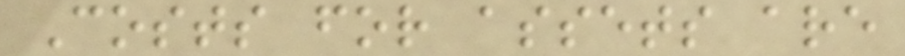Costs for assets are
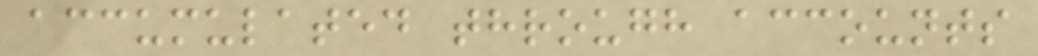accumulated through accounts
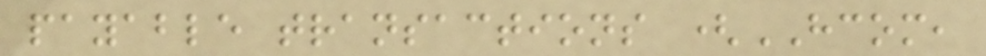payable transactions (HCOM,
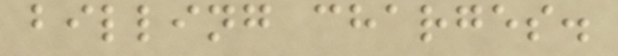billing charges.
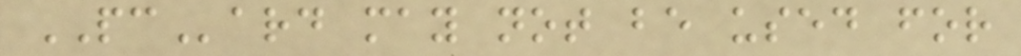PCard may not be used for
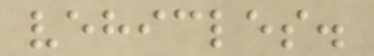vehicles.
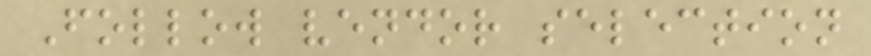Follow vendor selection
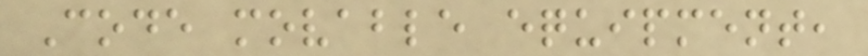Code movable equipment,
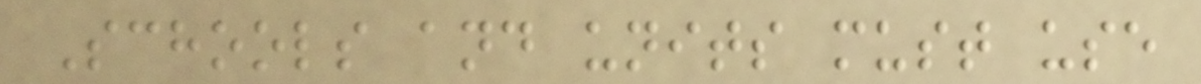Schools and units must use
